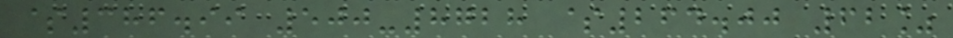$386.99 500-8728 $264.00 62%
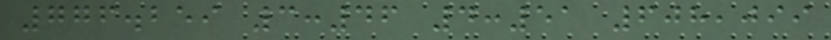776.259 3:46 4:51 608,099
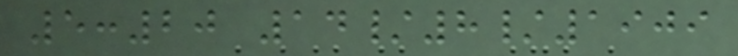5:20 14/8/1909
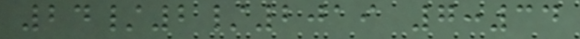24/2/2019 7:34
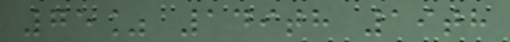75% 149th 19th
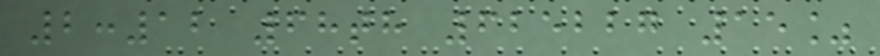2:12 68th 625227 15%
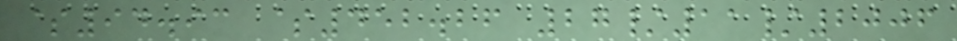$94.93 $452.26 27/11/2006
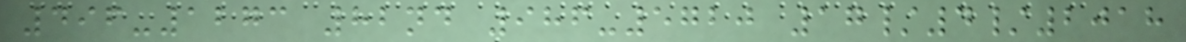496-1273 82nd 986-5720 17/4/2018
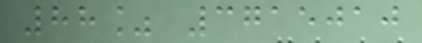88% 3715010
